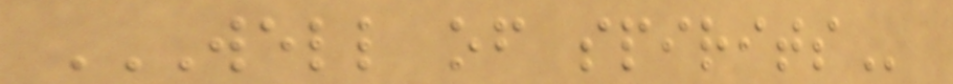WELL OF SPIRITS
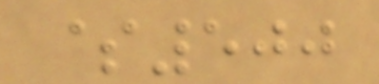$500
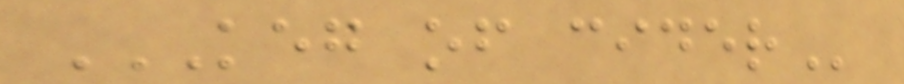KEG OF CIDER
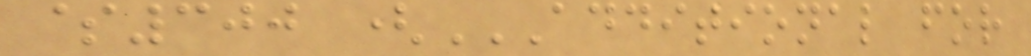$300 (ADDITIONAL FOR
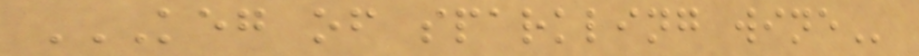KEG OF SPARKLING WINE
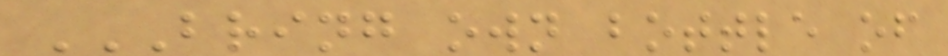BRING OWN BOTTLE OF
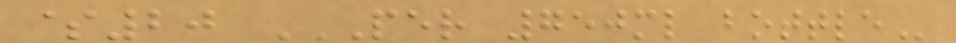$20 PER 750ML BOTTLE
